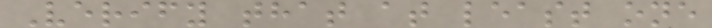Verify that at least one
